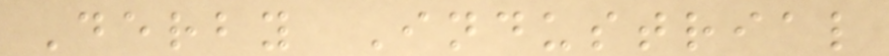Derby Industrial
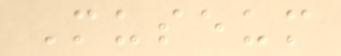Museum
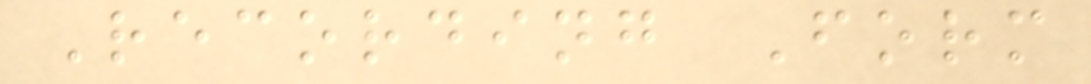Recording Form
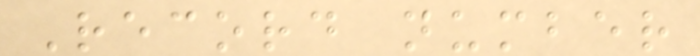Record number
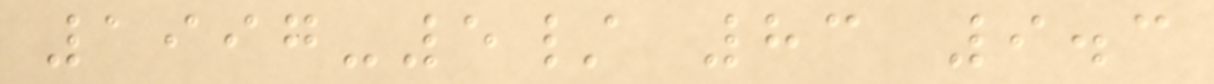1997-5/ 83 9.3
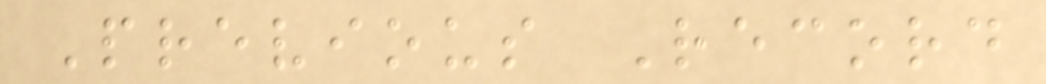Previous Record
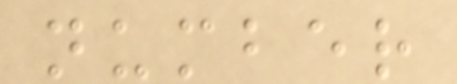number
